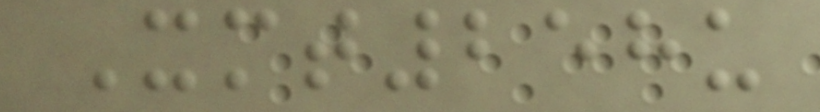Xmt258u
